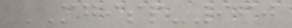MGISP-960
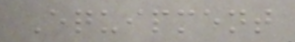Equipment
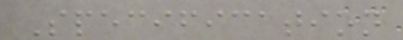Specification
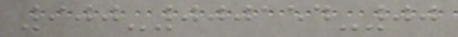900-000154-00
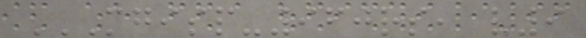MGISP-960RS, V9
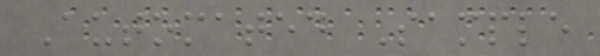Automated Sample
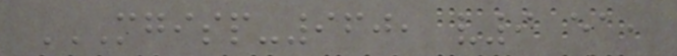MGISP-960, V9 EA,
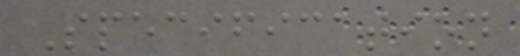Specification
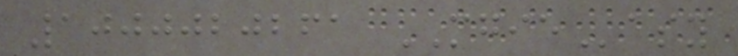1000020261 MGIEasy
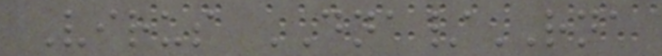Virus DNA/RNA
